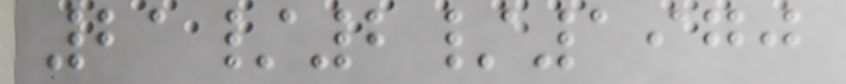21/2/1970
